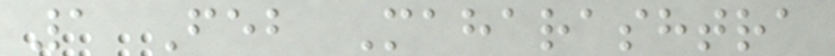1 Feb Maharashtra
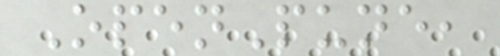OpenPune,
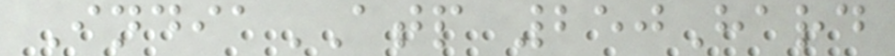IndiaATP 250Hard
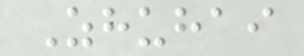Zhuhai
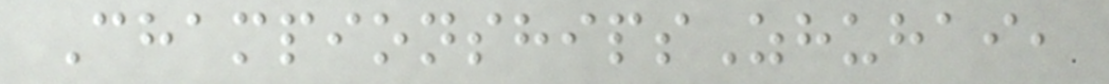ChampionshipsZhuhai,
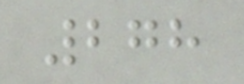278
